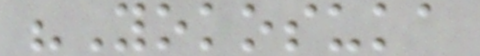"Yokosuka
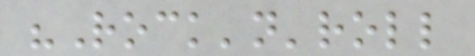"Rock'n'roll
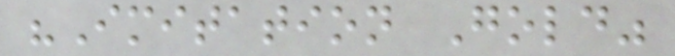"Imitation Gold"
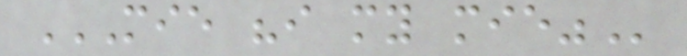MIE "I MY MIE"
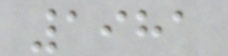1981
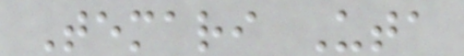Temari Uta
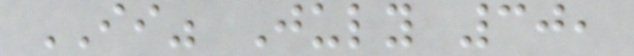II" July 30,
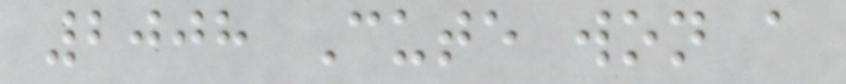2008 Cute won a
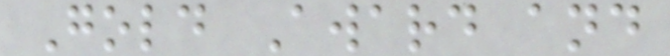Gold Award and
